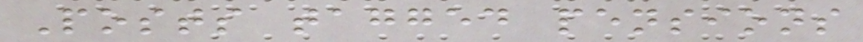Posts tagged pensions
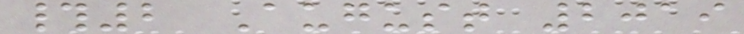#2 August 2019
